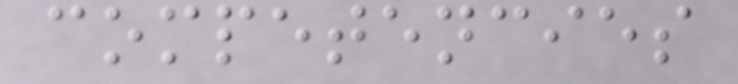competencies
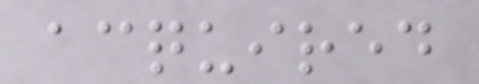acquired
